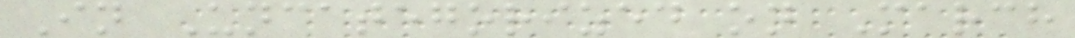In Uncategorized on March
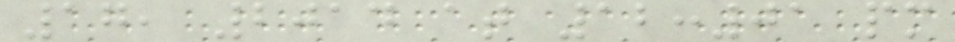17, 2014 at 12:01 pm
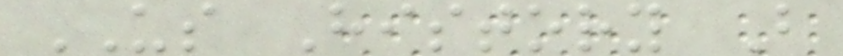US History B
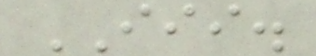III.
